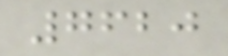7620
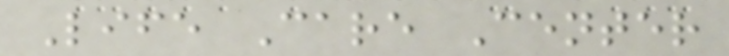Life Care Center
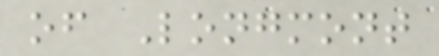of Longmont
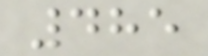485
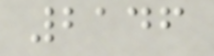2146
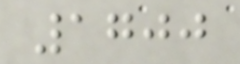1700
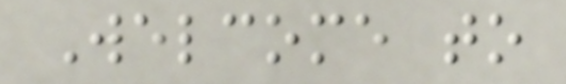Welcome to
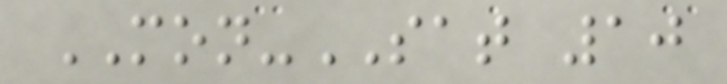MON-SAT 10
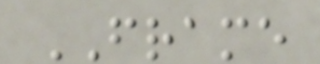FRAME
